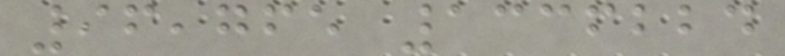96,765 1336224
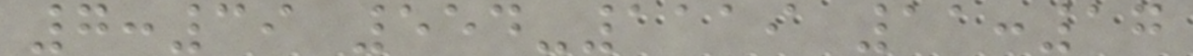7:39 554-1119 11:17
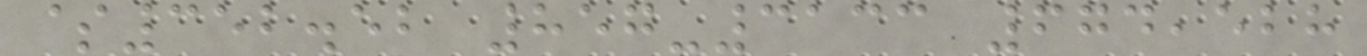$352.52 857-3133 674,528
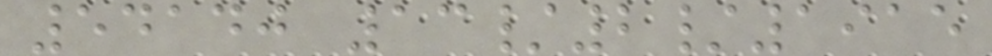54140 13/2/1915
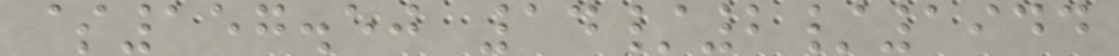$157.50 14/2/1944
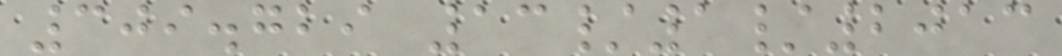309.729 13/1/2013
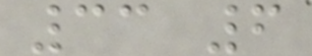33 6
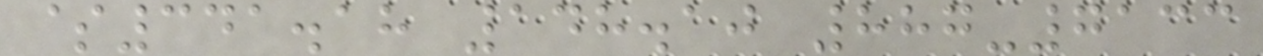$341.18 148.10 887-7133
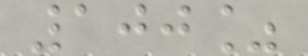100%
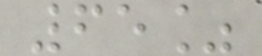65%
